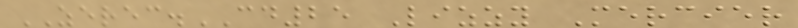ZEREC.CD25 Lizzy Mercier
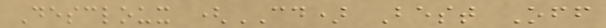Descloux (CD) Best Off
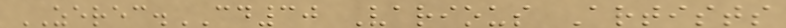ZEREC.CD30 Various Artists
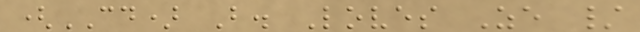(CD) B. Loves Ze /
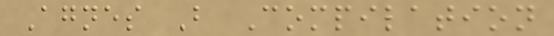Agnes B Compilation
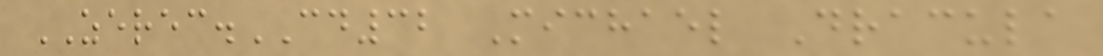ZEREC.CD32 Michael Dracula
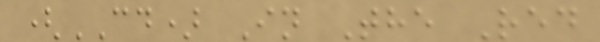(CD) In The Red
